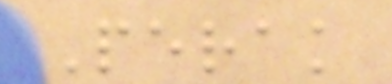Perak
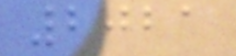2021
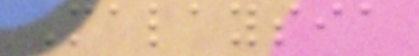Malaysia
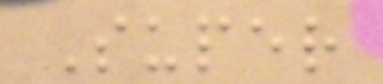Super
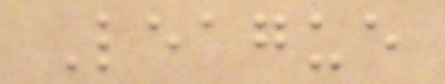League
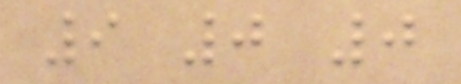9 0 0
